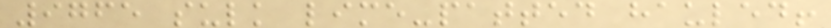9765 sulk lime-patted hauled!
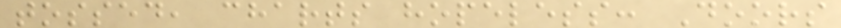tossed, charts hopeless: Doors
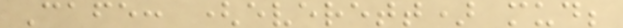Cafe: (everett) mud;
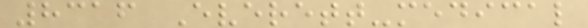8316 Everett-medical
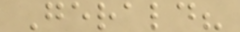Gerald?
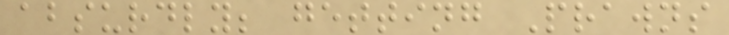absurdly; getting Prawns
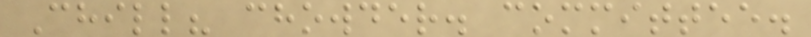Chill? chowder. committee.
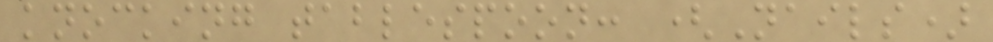knocking tablespoon: (Nails)
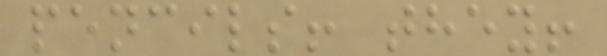pencils! they!
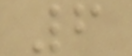6
